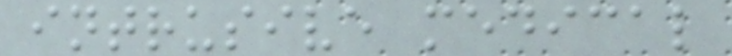intrusive medical
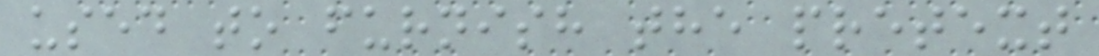used to furnish the pretext
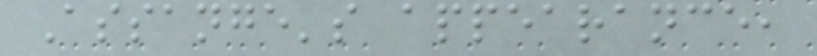Assange's appearance,
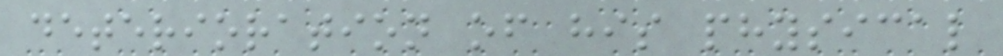deterioration of his physical
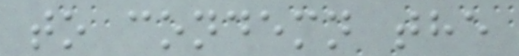to condemn the
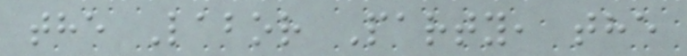the Labor Party, the
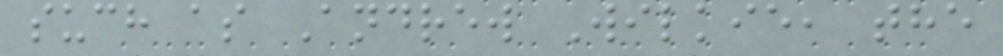such as Andrew Wilkie, the
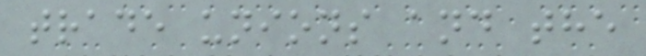trade unions and the
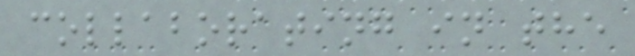collaborating in the
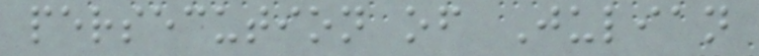persecution of Julian
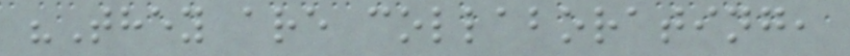"They are collaborating,
